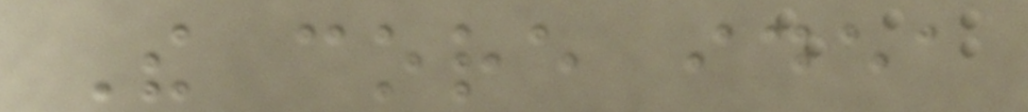The core idea
